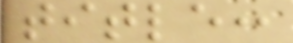title:
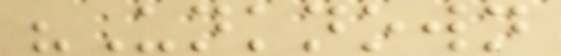"Unknown
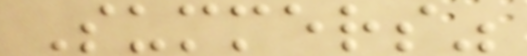Summers"
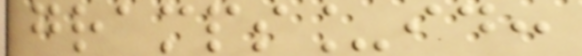gramps_id:
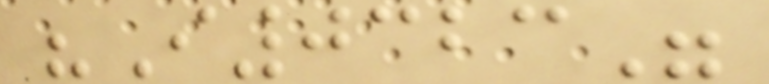"I0323"
